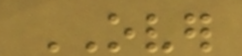OVER
